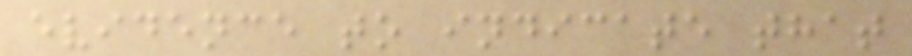evidence to indicate that
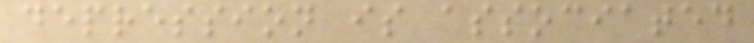depression is associated
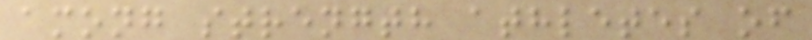among strength athletes of
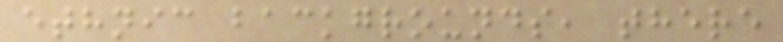ethnic backgrounds, there
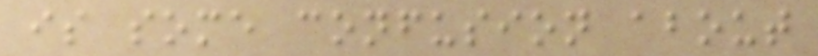is some confusion about
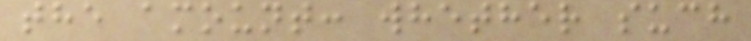the amount: whether such
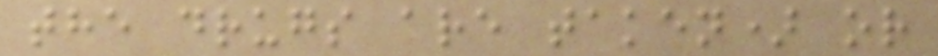the drugs are taken) or
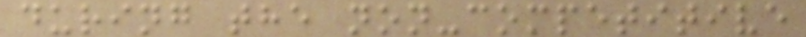during the non-competitive
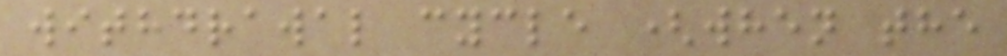withdrawal cycle (when the
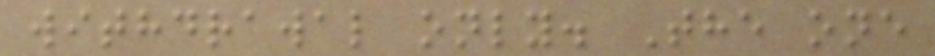withdrawal only. The one
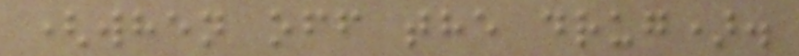(when off the drug).
